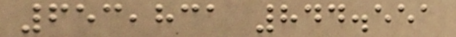653,831 844.551
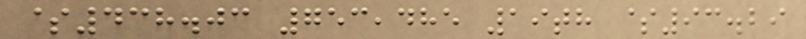$438.03 753,485 19th $93.29
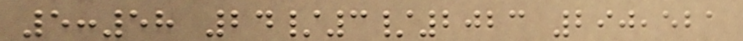5:58 24/3/2023 290,521
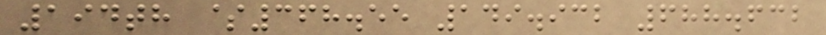194th $368.55 149.932 688.632
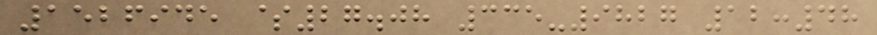1526945 $27.08 335-9827 12:48
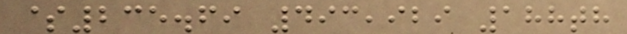$235.69 493,929 188th
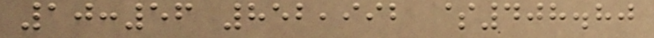10:56 852,992 $408.80
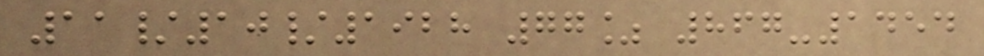11/10/1928 77% 867-1454
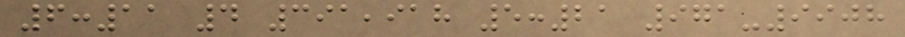6:11 4 391,918 5:21 971-9908
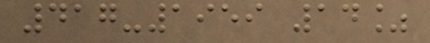417-1959 14%
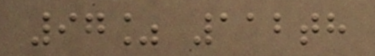97% 112th
